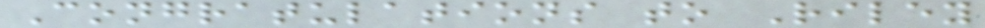Congratulations to Riley
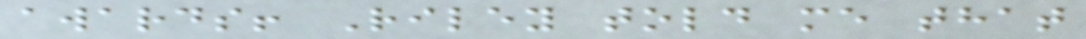awards! Riley told me that
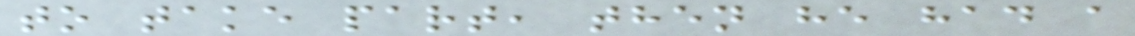to take part, then he had a
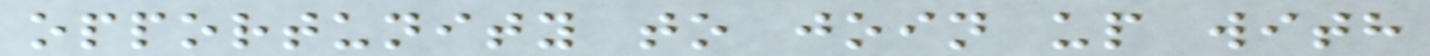opportunity to join up with
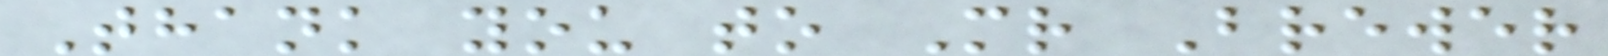Thank you to Mr Brewer
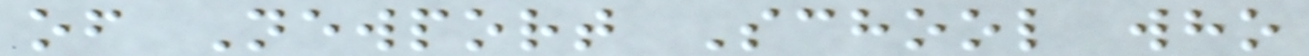of Newport School who
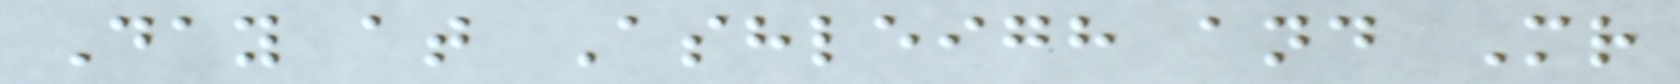Day at Ashleigh and Mr
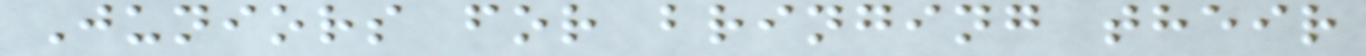Juniors for bringing their
